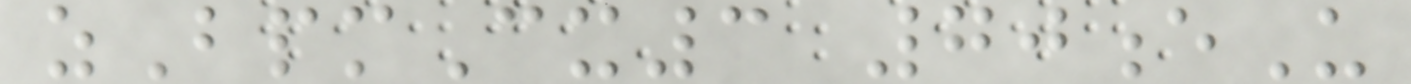zBpmCx3 70eU
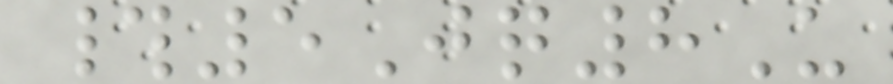#5Jq8U
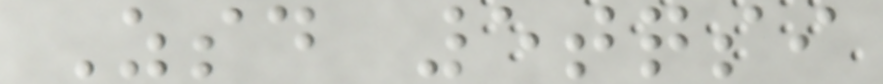Zsd 5tqsi
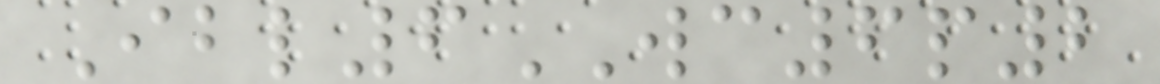Ibl6WC6p2
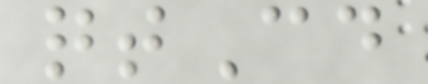qtCd
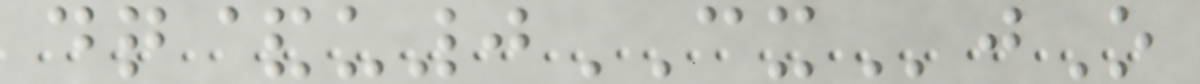dq&u0CXjO
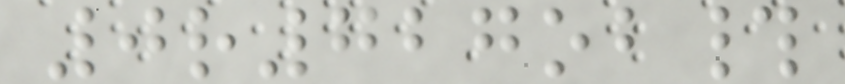0r727ob#
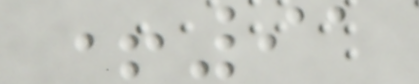+91
